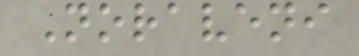Noraveni
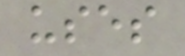uses
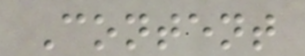Content
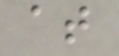at
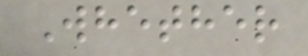Whether
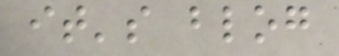it's blog
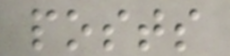posts
